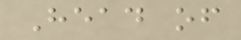Head of
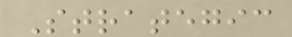Strategic
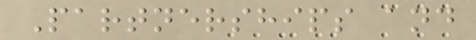Partnerships and
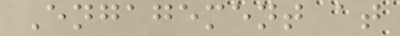Engagement at
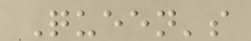Queen's
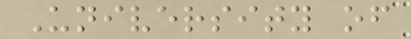University of
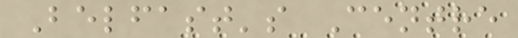Belfast's Centre
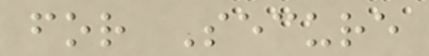for Secure
